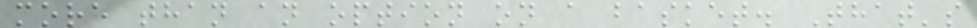more than an option on a basket. That's
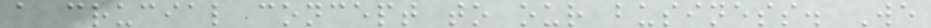a crucial concept to our business. We
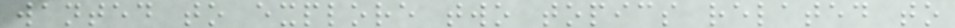wanted to explore two topics related to
